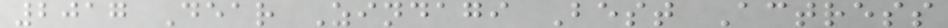2017 Dear Zindagi Best Actress
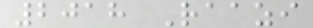2018 Raazi
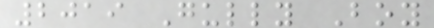2019 Gully Boy
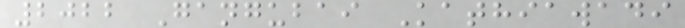2022 Gangubai Kathiawadi
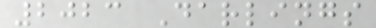2023 Darlings
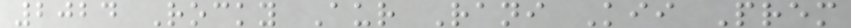2024 Rocky Aur Rani Kii Prem
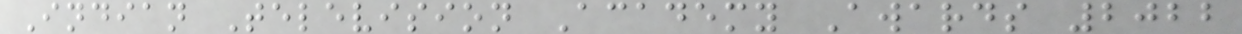Indian Television Academy Awards 2022
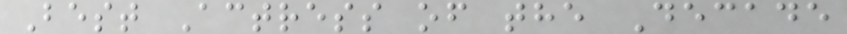Best Actress of the Decade
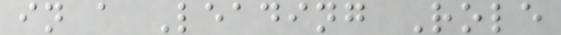in a Leading Role
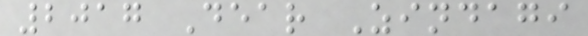2017 Dear Zindagi
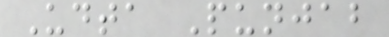Udta Punjab
